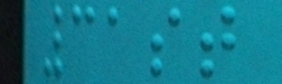31st
